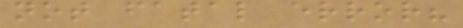not fatal error?
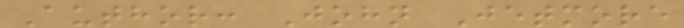Author: John Jetmore
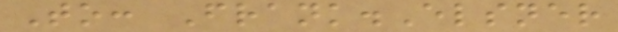To: Frank.Elsner
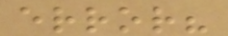error?
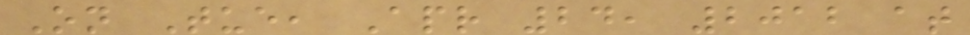On Tue, Apr 24, 2012 at
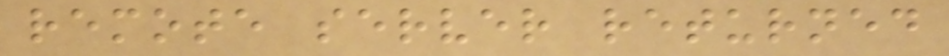remote server returned
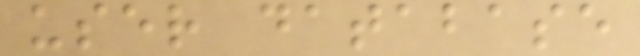user database
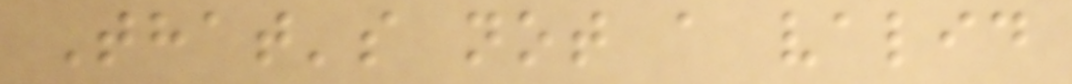That's not a valid
